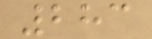283
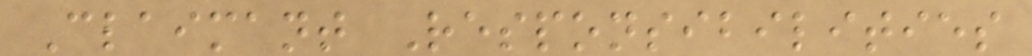Claimant Responsibilities
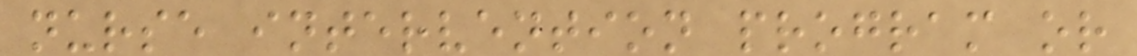nurse intervention program or
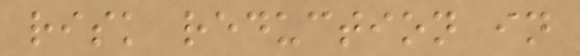risk reduction in
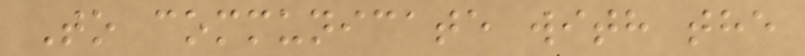To communicate with the
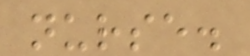nurse.
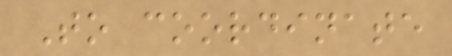To coordinate
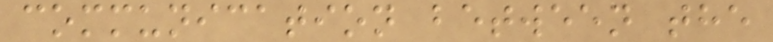communication between the
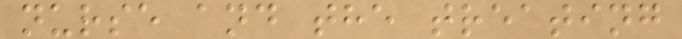nurse and the treating
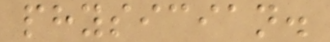physician.
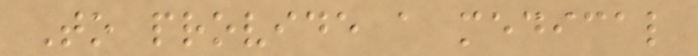To provide a medical
